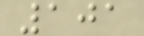101
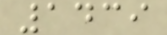1439
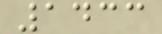1433
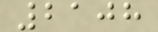2108
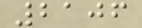2106
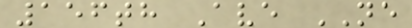156th Ave NE
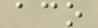aco
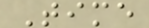Time
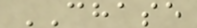CHASE
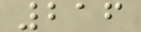216
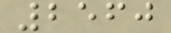2560
